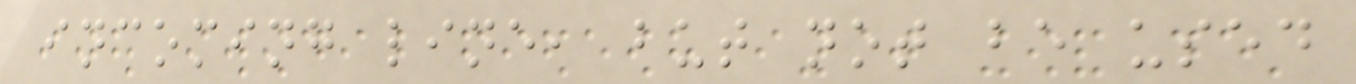incoming line, but not be used
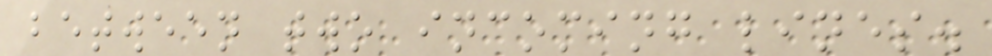between two incoming lines.
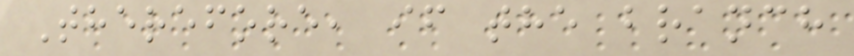Therefore, if the branch
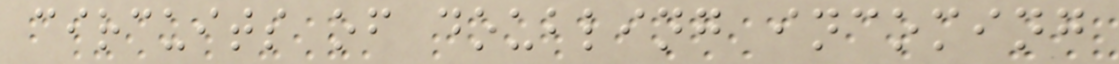circuits of doubling incoming
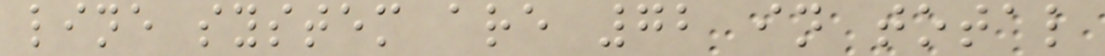line system are 72 in total
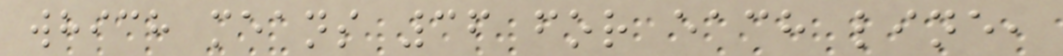which means 36 for each line,
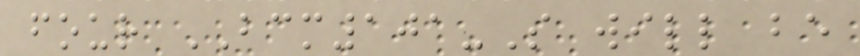four BCM101-S will be
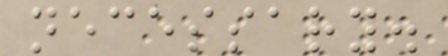necessary.
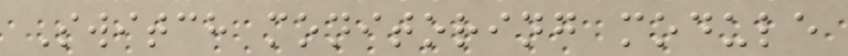Switch monitoring module
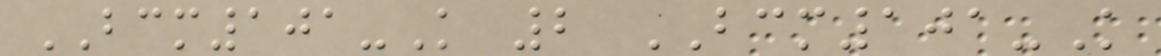BCM101-K 2 BCM101-K
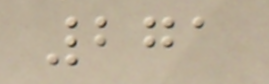271
